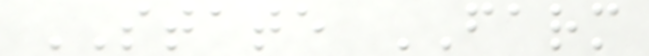STATE FARM
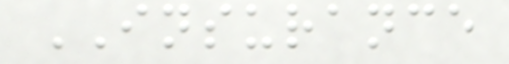INSURANCE
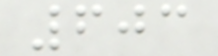603
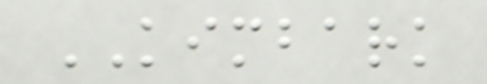KIMBARK
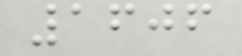1606
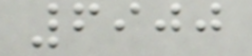6900
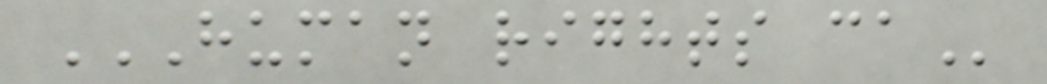HUMAN RIGHTS CA
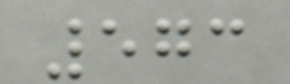573
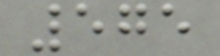575
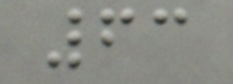63
